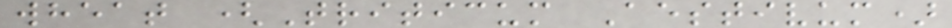wheat (Triticum Aestivum)
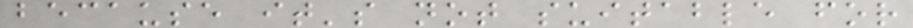because it's not suitable for
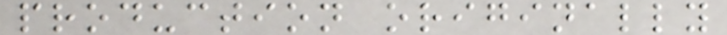production originally
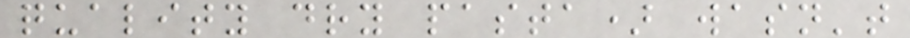quality dry pasta) wasn't
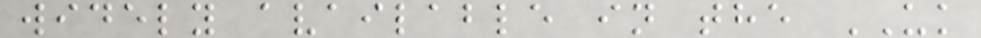widely available in the UK
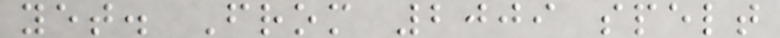yet. From 2009 spelt
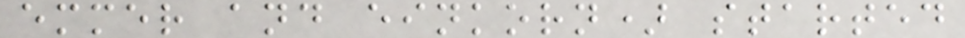emmer and einkorn) started
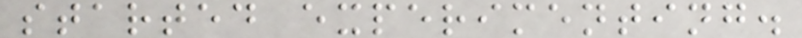started experimenting.
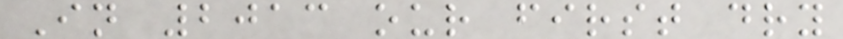In 2013 our first dry
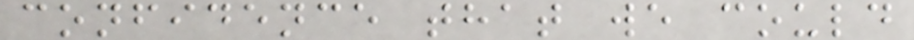confidence that we could
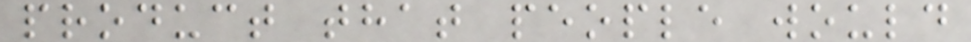product that people would
